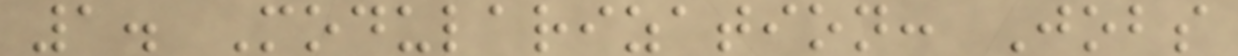1. Modularization: Jobs
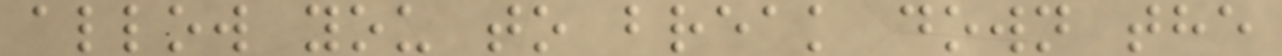allow you to break down the
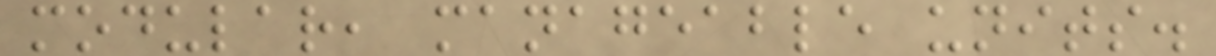modular, manageable units.
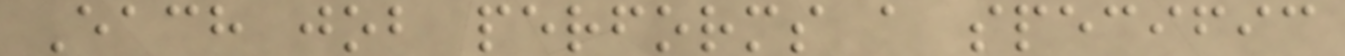Each job performs a specific
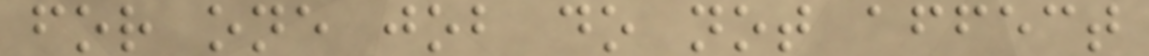for one job do not affect
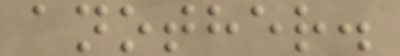another.
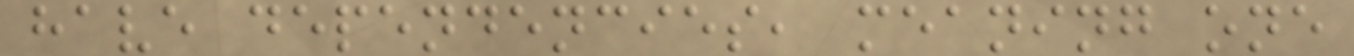have dependencies, meaning one
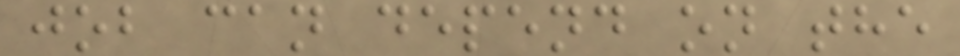job can depend on the
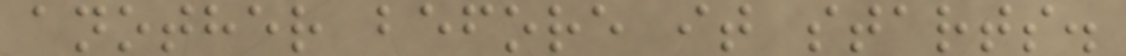another before it starts.
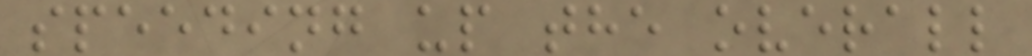speeding up the overall
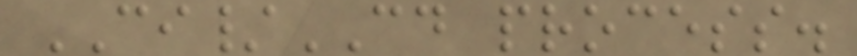CI/CD process.
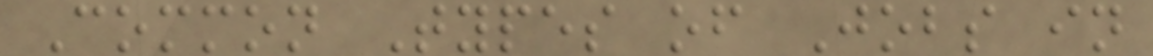Common Types of Jobs in
